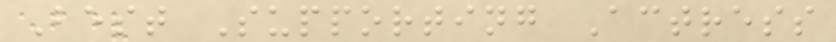Best Supporting Actress
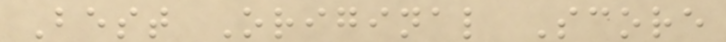Best Original Score
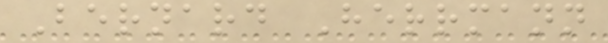Bernard Herrmann
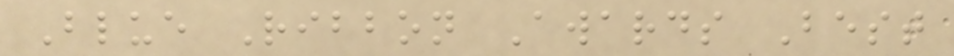Blue Ribbon Awards Best
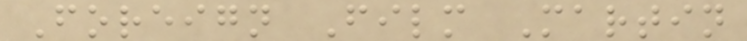Foreign Film Martin
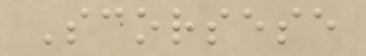Scorsese
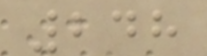248
